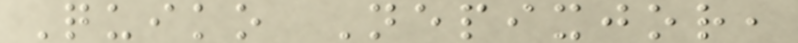Quiko Nepixjor,
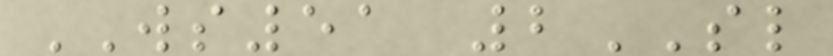WS51 2SL
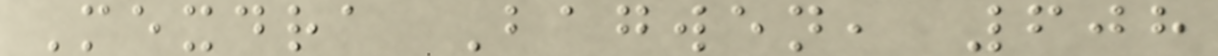Mexdra Bagwen, 608
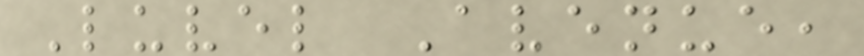Luvel Avenue,
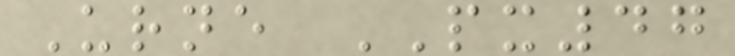Urne PX47
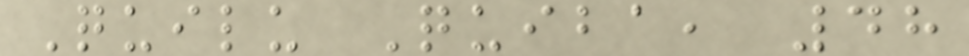Quilu Quiba, 48
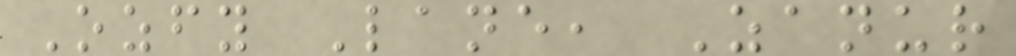Ozfy Lane, Zanur
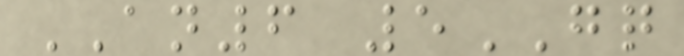AN6 5GQ
